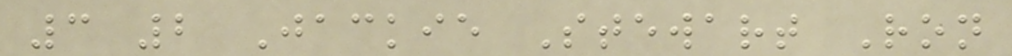3 2 Jackie Stewart Ron
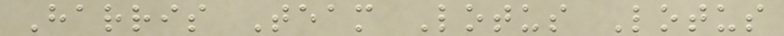Harris Team Lotus Lotus
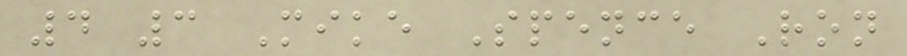4 3 Mike Spence Ron
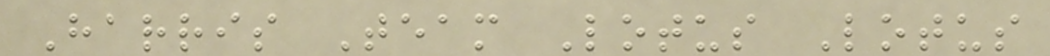Harris Team Lotus Lotus
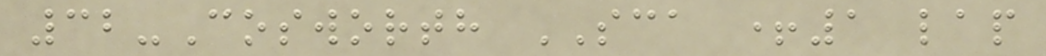32-Cosworth SCA +1 lap
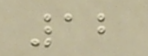12
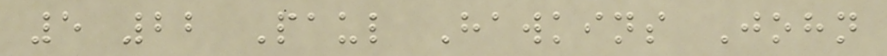5 22 Paul Hawkins John
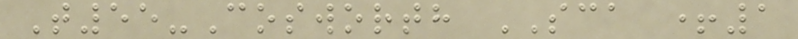T55-Cosworth SCA +1
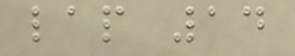lap 14
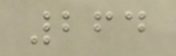264
